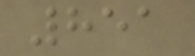851
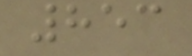853
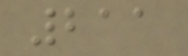211
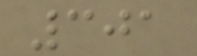301
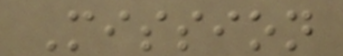Mission
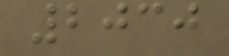2030
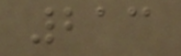213
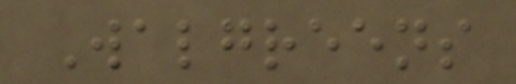Walgreens
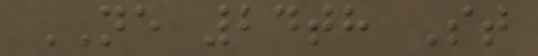NE 24th St
